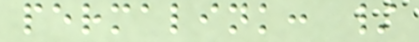permalink: /
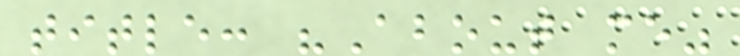title: "About me"
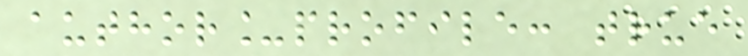author_profile: true
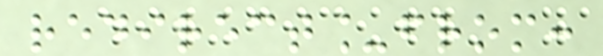redirect_from:
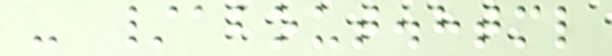- /about.html
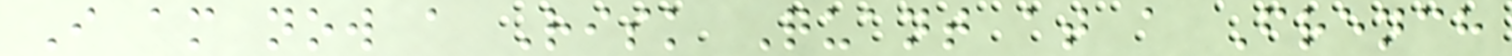I am now a Risk Quant at a French
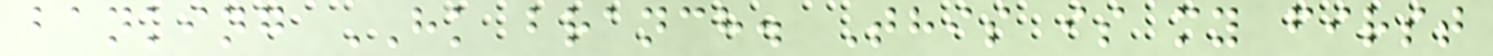banking HK branch. This is my first
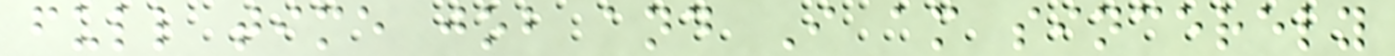full time job and I am sincerely
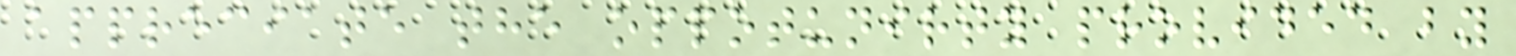appreciate the oppotunirty provided by
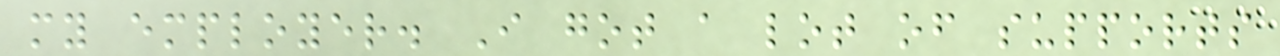my employer. I got a lot of supports
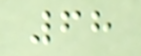68
